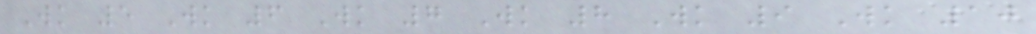Wk 5 Wk 6 Wk 7 Wk 8 Wk 9 Wk 10
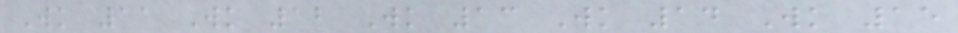Wk 11 Wk 12 Wk 13 Wk 14 Wk 15
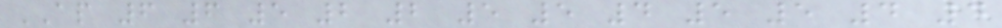AP 6 6 5 2 2 5 5 4 5 5 4 4
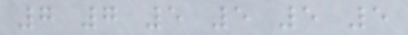7 7 5 5 5 5
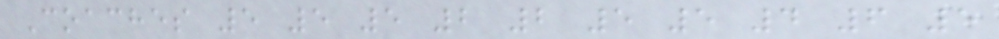Coaches 5 5 5 2 2 5 5 4 6 5
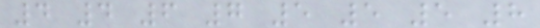4 4 6 7 5 5 5 8
